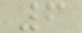6
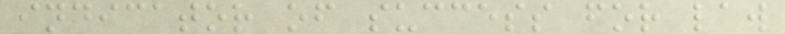indicator of success for law
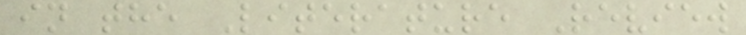in the Literature Review
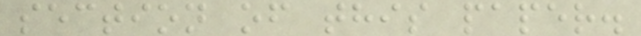section of this paper.
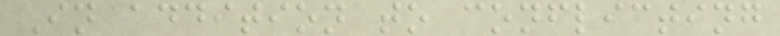In addition to conflicting
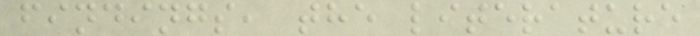findings, the literature
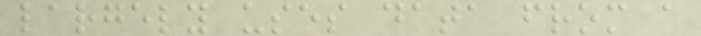largely uses data from a
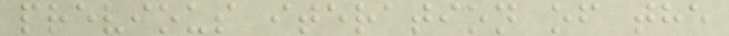previous iteration of the
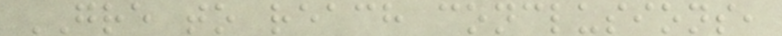GRE to reach conclusions,
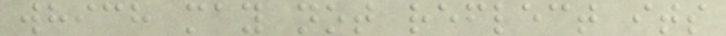which may not reflect its
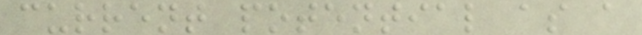current potential as a
